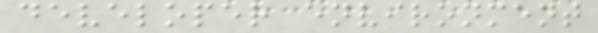developer environment
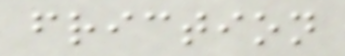friction
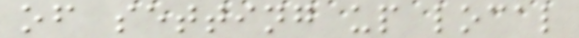of setting up local
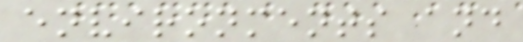environments and
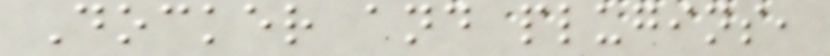Docker and plugins,
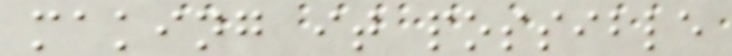making it possible
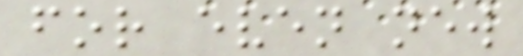for even new
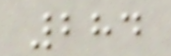284
